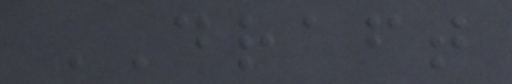DRAFT
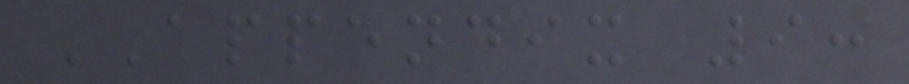APPENDIX 9:
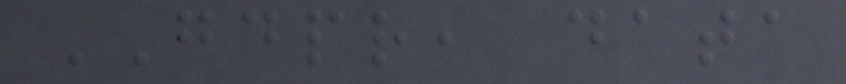GDPR, data
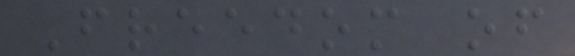Freedom of
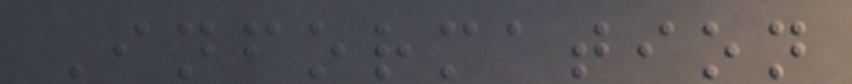Information
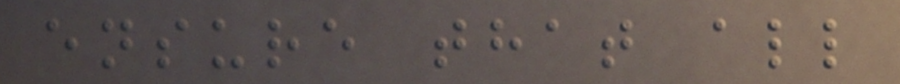ensure that all
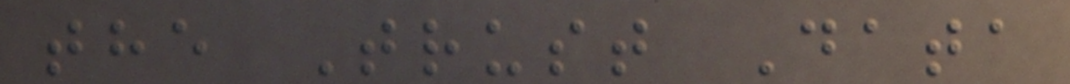the Trust Data
